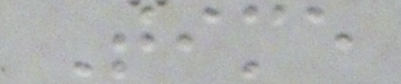Time
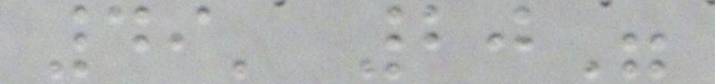49' 20"
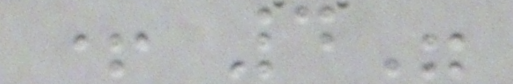+ 4"
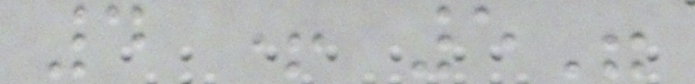4 + 5"
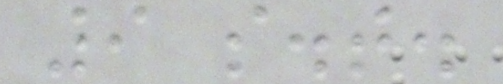9 s.t.
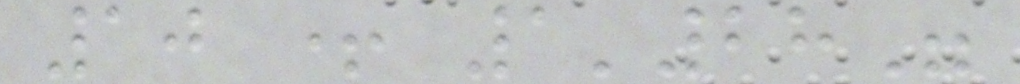10 + 1'28"
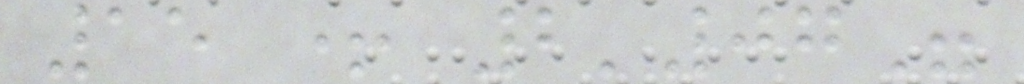15 + 2'07"
